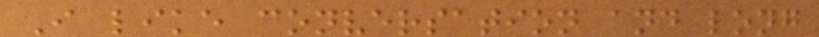I like conversation and long
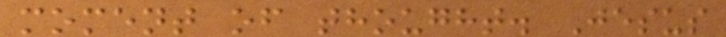moment of thought. Jesus
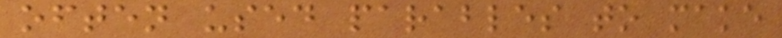often used parables to make
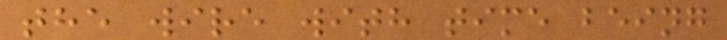the wire with time being
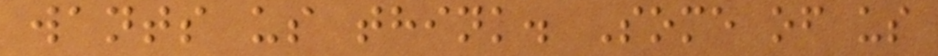wants us think. Some of us
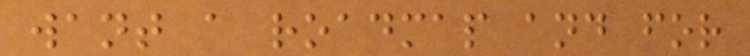want a roadmap and for
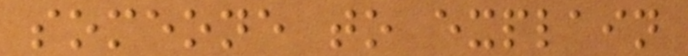someone to explain
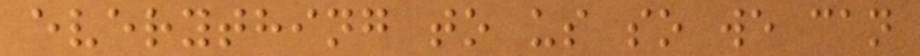everything to us so we can
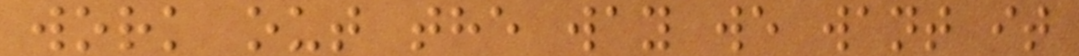work out the way we want it
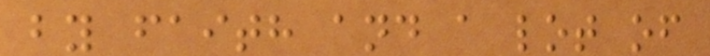by faith and a lot of
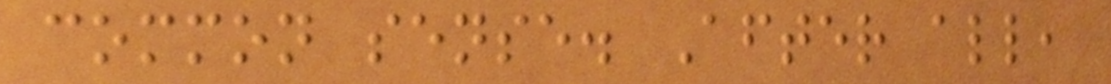common sense. After all,
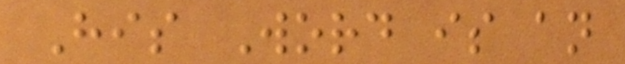His Word is an
